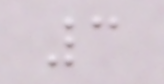3
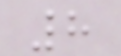8
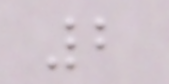2
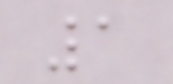1
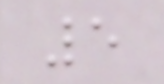5
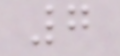7
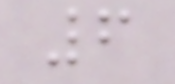6
